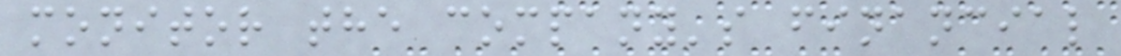monitor the company's financial
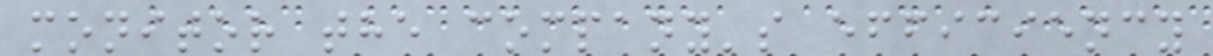monitor the company's efficiency
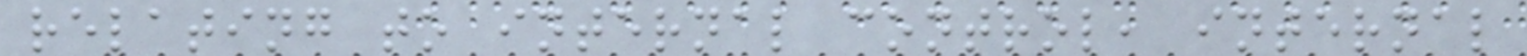relating to internal control, internal
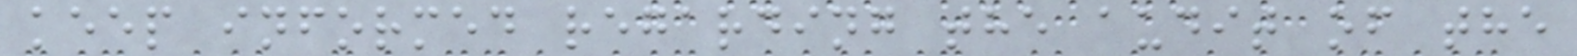keep informed regarding the audit of the
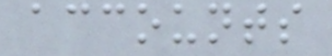accounts
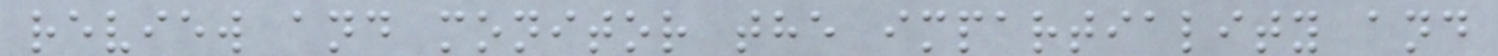review and monitor the impartiality and
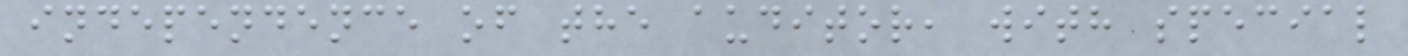independence of the auditor, with special
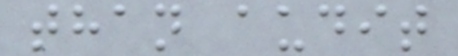than audit
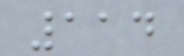114
